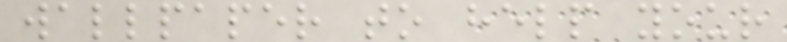wallpaper to help your
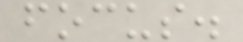focus.
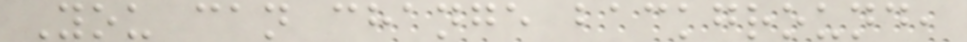You can change background,
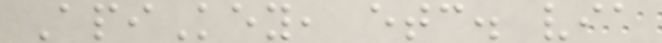ApiKey, etc. via
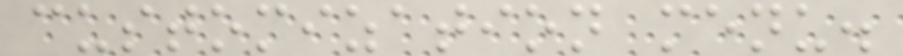customization menu.
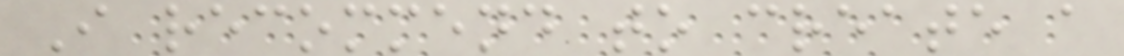I recommend to create a
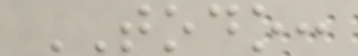TODO:
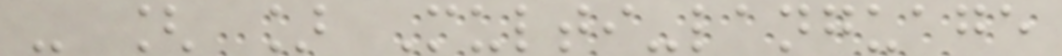- [ ] Multi-language
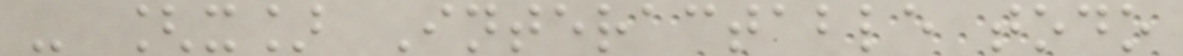- [x] Interactable todo
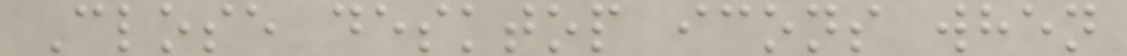Close desktop icons when
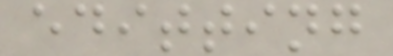editting
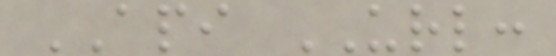API URL:
